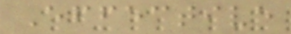Effective
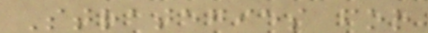Strategies for
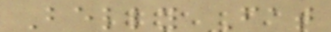Belly Fat
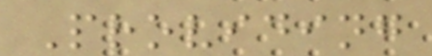Providing
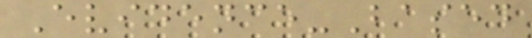Evidence-Based
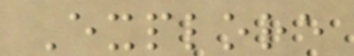Explore
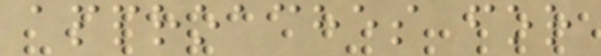approaches for
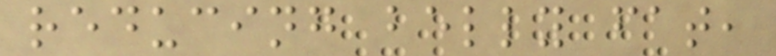reducing belly fat,
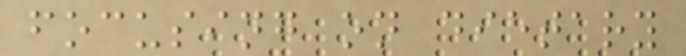focusing on dietary
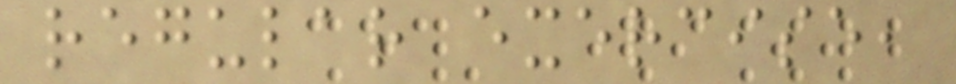regular exercise,
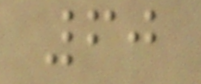60
